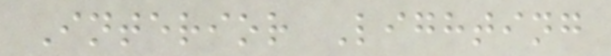Interior Lighting
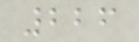226
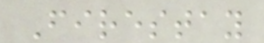Firestay
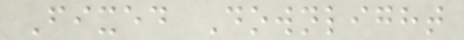Fixed Downlight
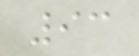93
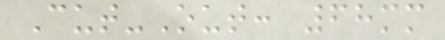Cut-Out: 68mm
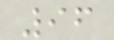96
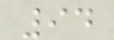94
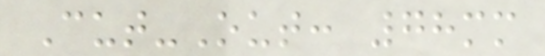Cut-Out: 78mm
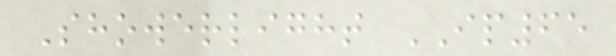Showerlight IP65
